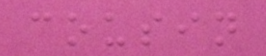cousin
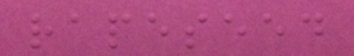rapeseed
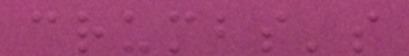crumbs's
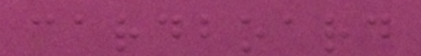cardboard
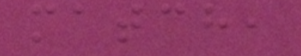match,
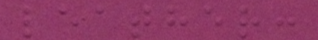leather:
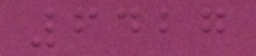6427
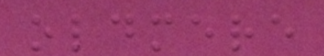oldmere
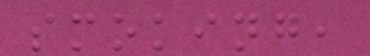smoking,
